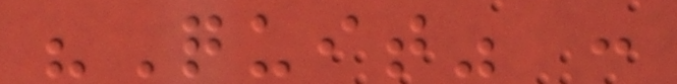"Quit" :
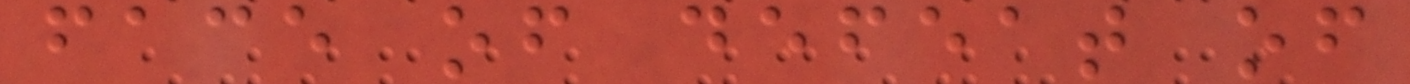face of defeat of
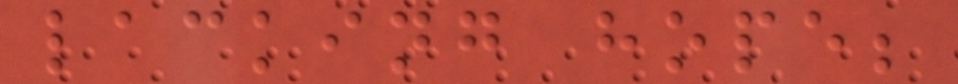lacking hope;
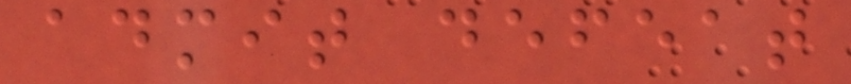admit defeat
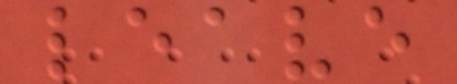leave
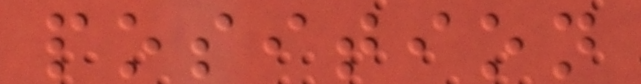position
